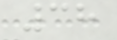38
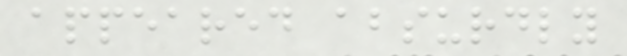appeared absurdly
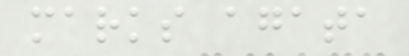marks agata
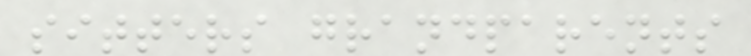sitters grandparents
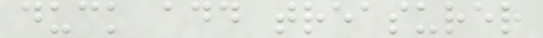duck add treasurer
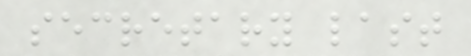secretary last
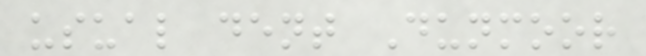usual dent Dunmoor
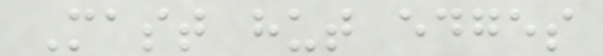Mast hut edges
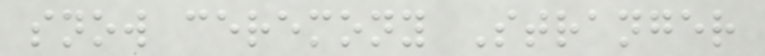snow ceremony Stranger
